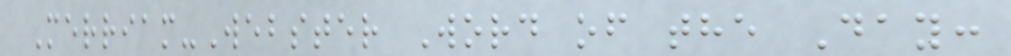Merriam-Webster Word of the Day:
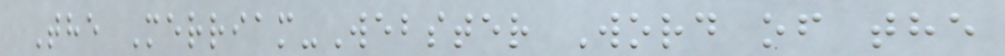The Merriam-Webster Word of the
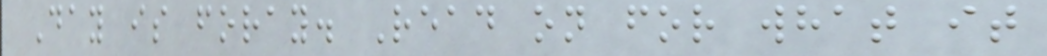Day is foray. Read on for what it
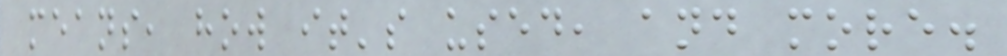means, how it's used, and more.
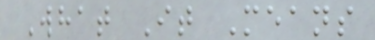What It Means
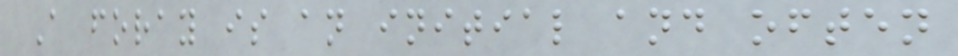A foray is an initial and often
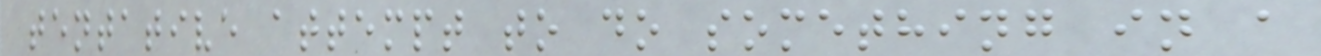tentative attempt to do something in a
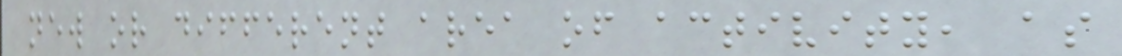new or different area of activity, as
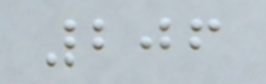206
